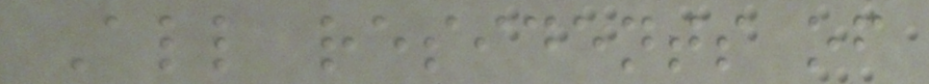All residents of
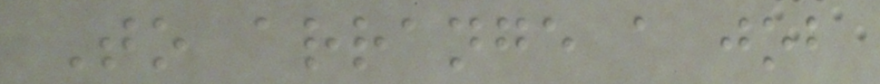To arrange a job
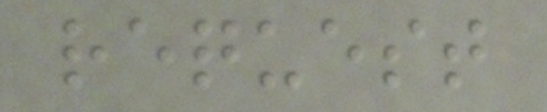request
